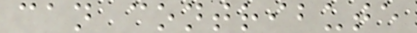can contribute
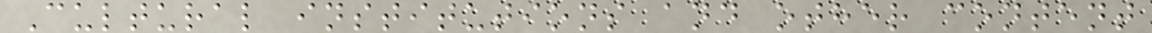Cultural institutions and other content
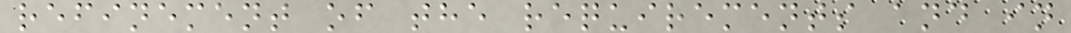refinement of the requirements and in
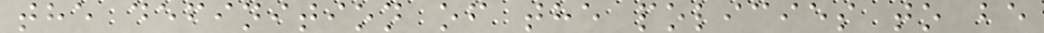the definition of the policies to be
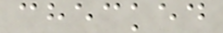checked
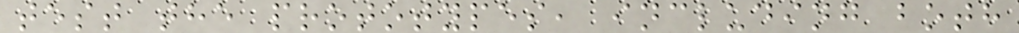test the prototypes, including both
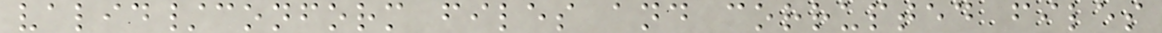valid/conform files and corrupted files
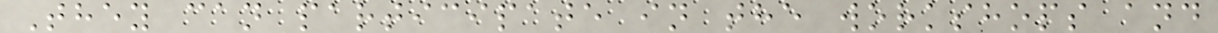They can participate in the workshops and
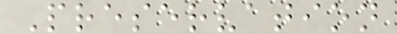Preservation
